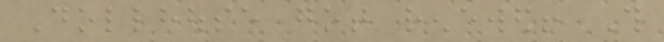Dollhouse got renewed! This
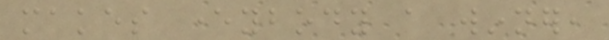makes everybody a winner,
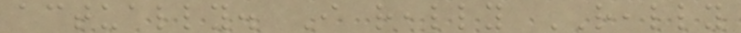actually. I really REALLY
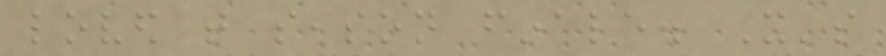loved that season finale. It's
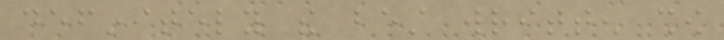definitely the best written show
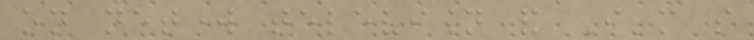on network television and I'm so
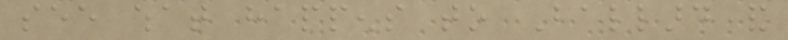see what happens to Ballard and
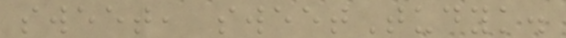sweet, sweetTudyk.
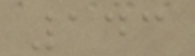143
